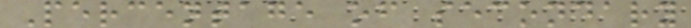Percentage of secondary
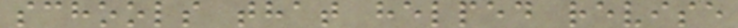schools that helped revise
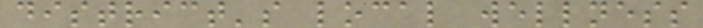district's local wellness
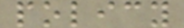policy
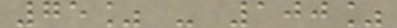75% - 100%
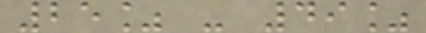25% - 49%
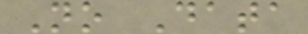No Data
